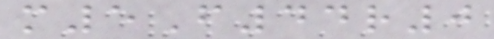m5F44r0
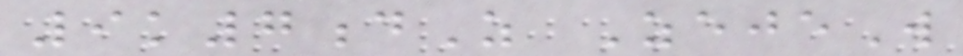9k7dZ ZejeW
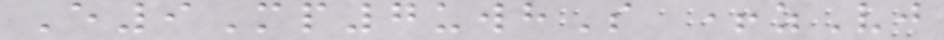E9Mp7uwhS +zVj
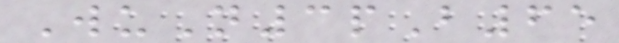WuN3pB65
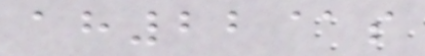ah22@s
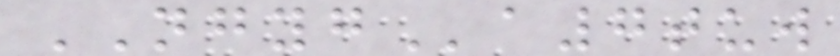NGYGa7tuw
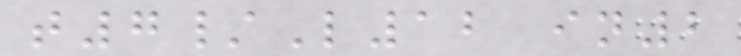t7/L12 in2
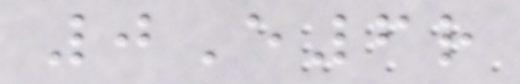0E6r
